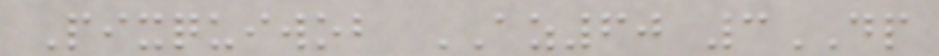Pixquiwob AZ60 3DP
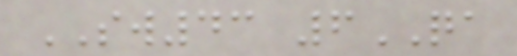SW43 6QA
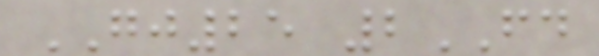GJ25 2FD
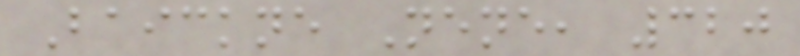Baickne Nene, 320
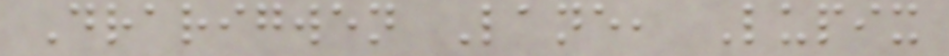Drarigwen Lane, Lupix
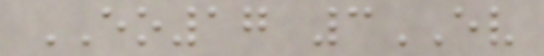EO17 3EV
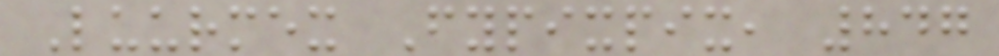Luurmex Fypixpix, 847
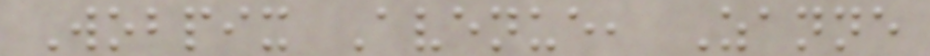Wobpix Avenue, Zanne
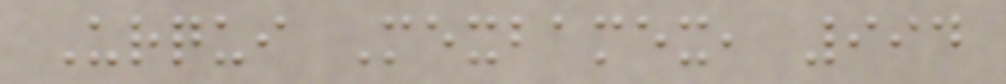Urqui Mexbamex, 994
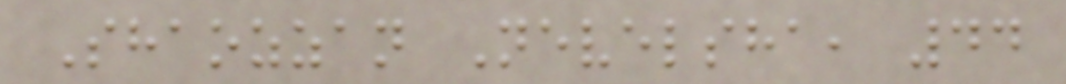Shaozzan Nevelsha, 44
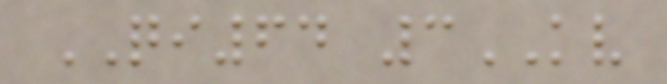QI64 3KV
